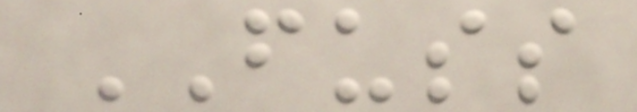FUSS
